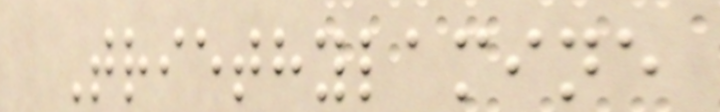Triethylamine
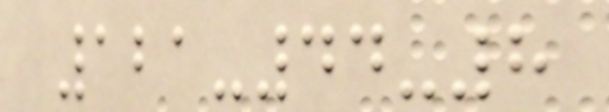121-44-8
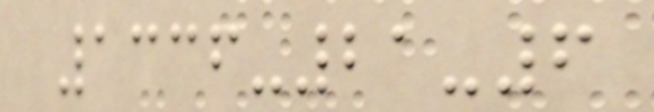1336-21-6
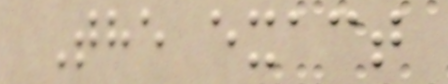The exact
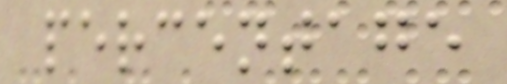percentage
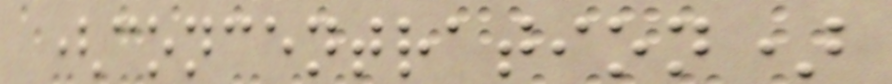(concentration)
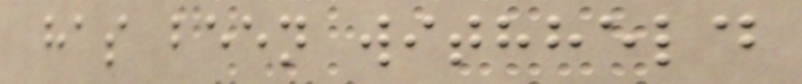has been withheld
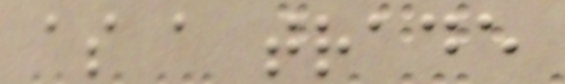as a trade
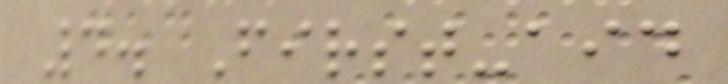4. First-aid
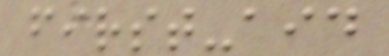first-aid
